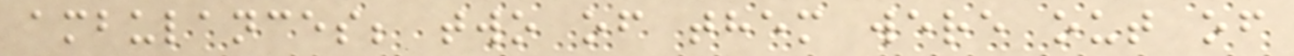ambulances; two of them were out of
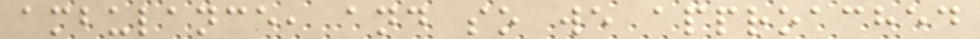ambulance, and so we approached
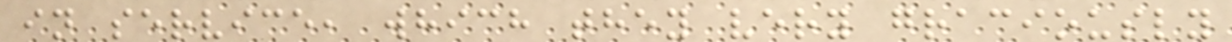in service, which they very graciously
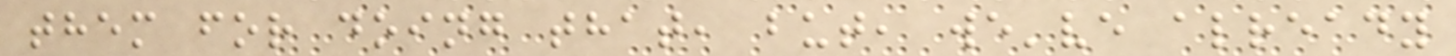them for doing that, but, we've already
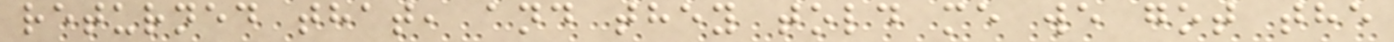returned that, and they told me we got the
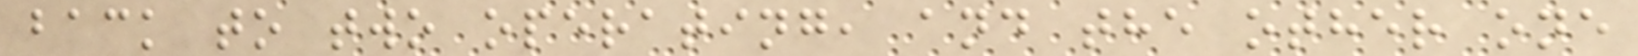back to two operating, and the other one
